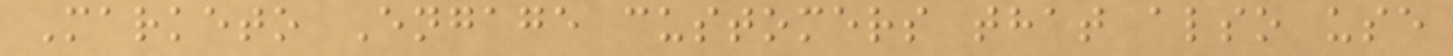Marketo Engage customers that also use
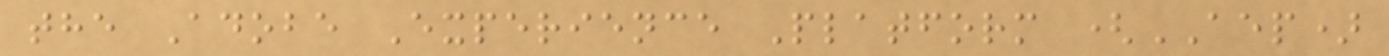the Adobe Experience Platform (AEP)
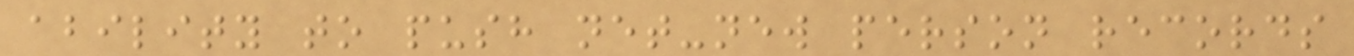ability to push net-new person records
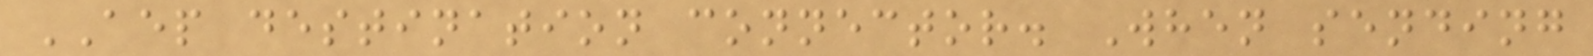AEP destination connector. When sending
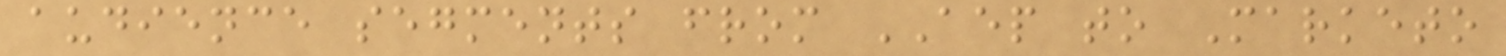audience segments from AEP to Marketo
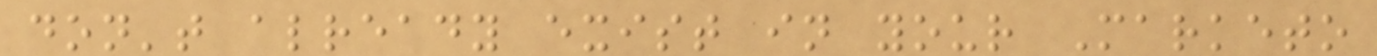don't already exist in your Marketo
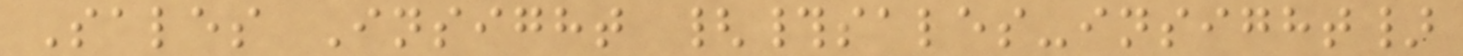Sales Insight {#sales-insight}
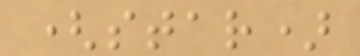(star)
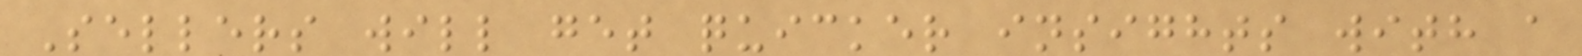Sellers will get quicker insights with a
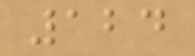124
